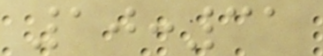10:31
